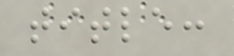title:
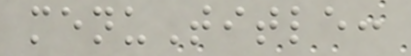menuTitle:
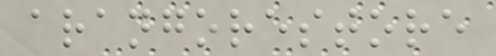arangorestore
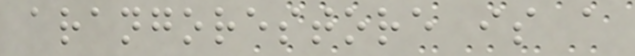arangorestore is a
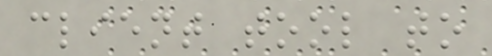client tool to
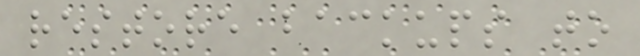restore backups to
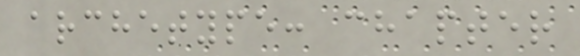archetype: chapter
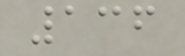136
